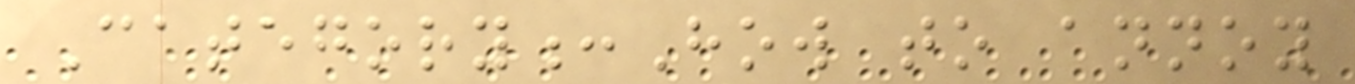Category:How to annoy
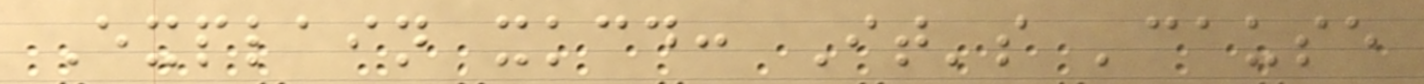Explain xkcd: It's 'cause
